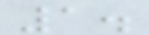1.
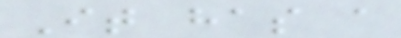It has a
